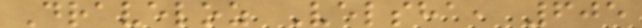Draveloz Velsha, 605
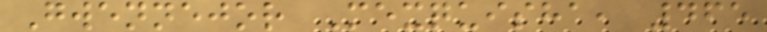Gwennejor Mexquisha, 465
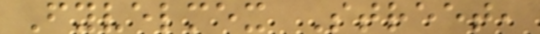Fyvelmex Street,
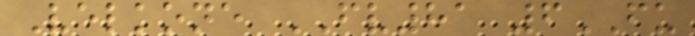Velkone FV81 6FU
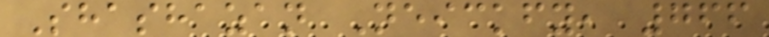Shashazan Neickfy, 766
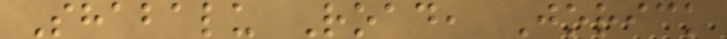Shabalu Road, Jorick
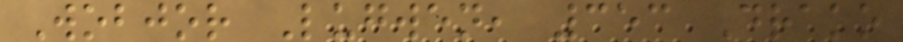Wobjor Lugwen, 353 Drako
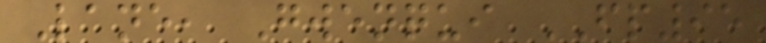Lane, Gwenqui FP95
